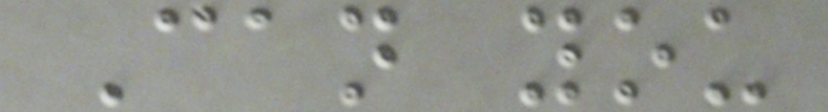Can you
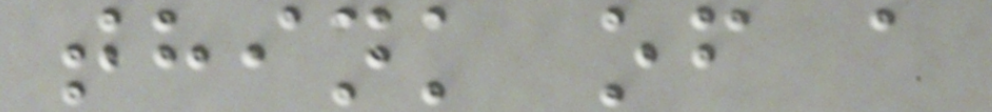think of a
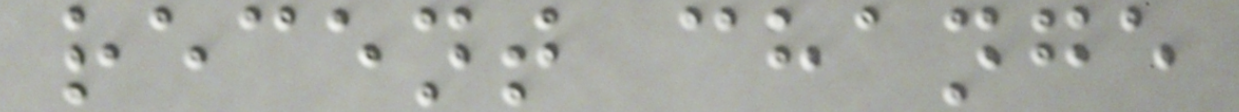recent change
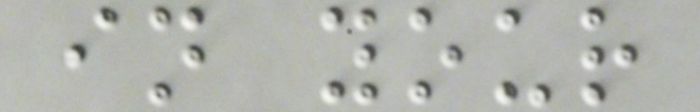in your
